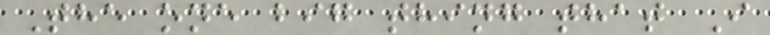The one big thing that I
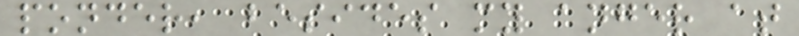ponder, besides my anger at
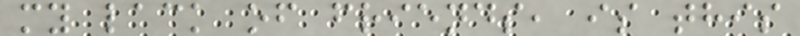my lack of friends, is this
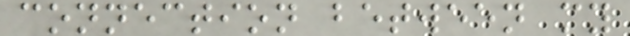connection between my
